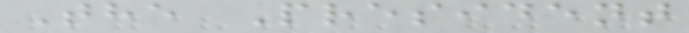The President
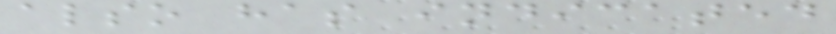also has indicated
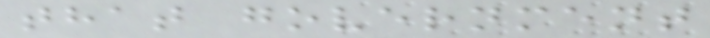that government
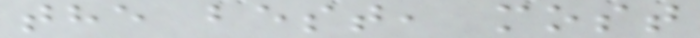the best, most
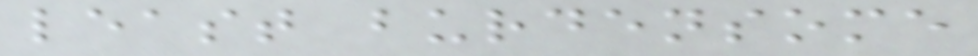least burdensome
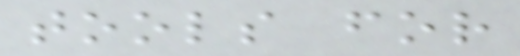tools for
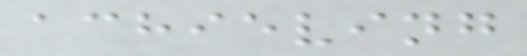achieving
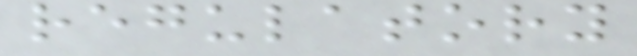regulatory
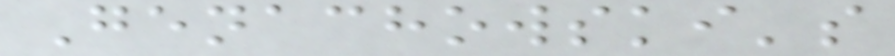Genachowski's
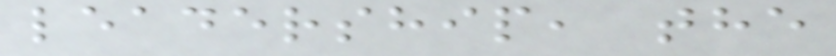leadership, the
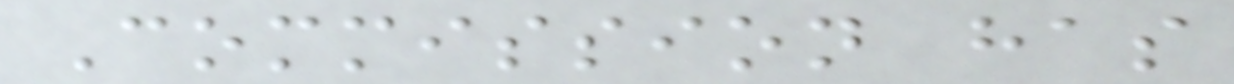Commission has
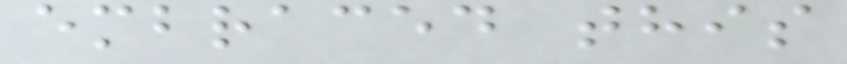embraced this
